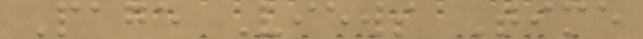Page Views Time
